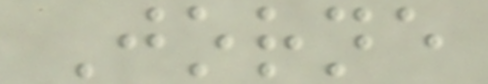Jorne
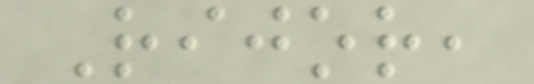Rijor,
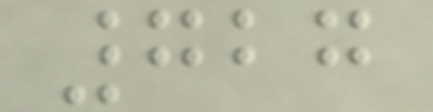727
